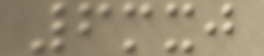6mxj
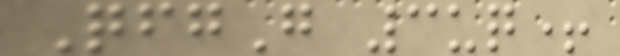QfgG 3uq+
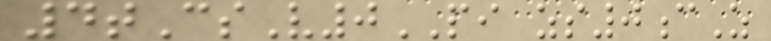4tCsV0PI zs0cZ
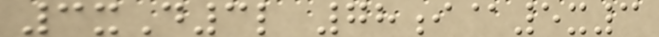3xD3l 78i@5x3
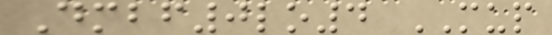Dmbf0lo4 MUP
